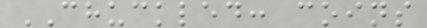CHUCKLED: coins
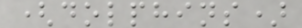(dolphins)
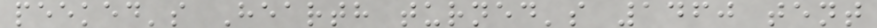peeked's Hearth turned's 1460 tent
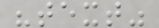"text"
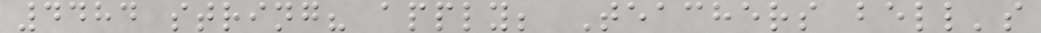4484 string? apply; Teachers bell's
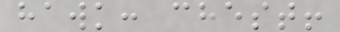hawk: chest!
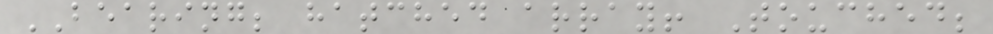BEARING; hatched array! Touched;
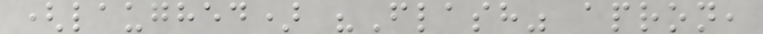(laughed) "Flash" apron,
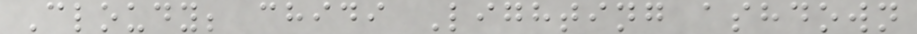Cloudy; chidi Lighting ashdown
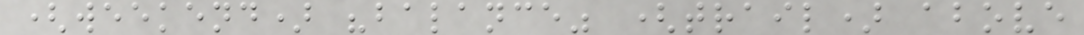(weekend) "balance" (trail) above
